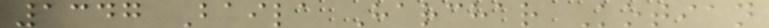1347 Baila Harchar Kotian
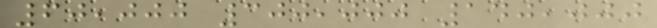60,000 300,000 140,000
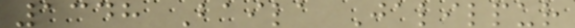1348 Baila Jalilpur
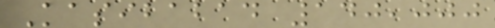Kasibabad 140,000
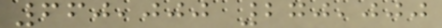660,000 270,000
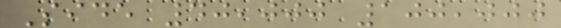Side 40,000 100,000
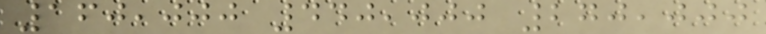160,000 440,000 270,000
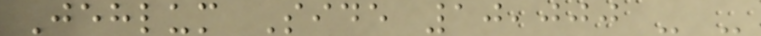Jehlum Side 10,000 - -
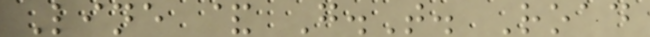Line & G.T. Road
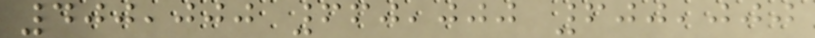400,000 660,000 600,000
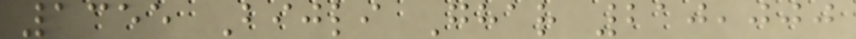1355 Bijli Ghar 210,000
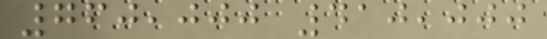760,000 410,000
